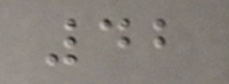42
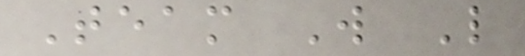Team W L
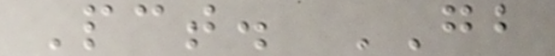Pct. GB
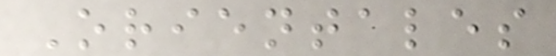Orientales
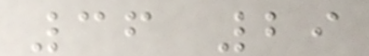36 29
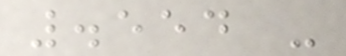.554 -
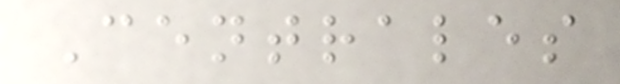Centrales
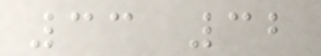33 32
